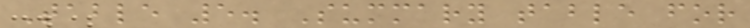Table 5. Summary table for
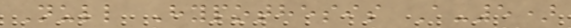Null Hypothesis A-5)
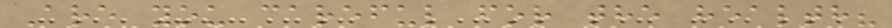Are you careful for the health?
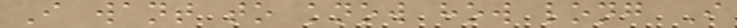I want to know how long I
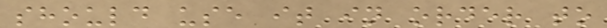should use it in order to
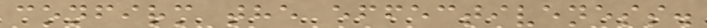confirm the effectiveness.
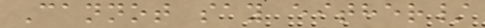Cannot say either/
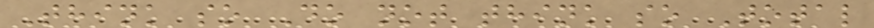Think so Do not think so Total
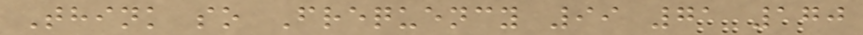Think so Frequency 99 71 170
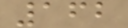162
